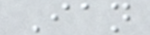Ian
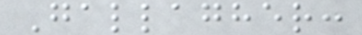Gallagher:
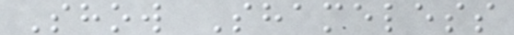Show Shameless
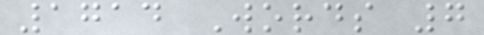1714 Words 7
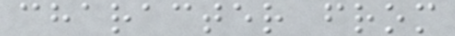character from
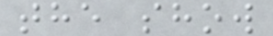the show
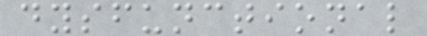dysfunctional
